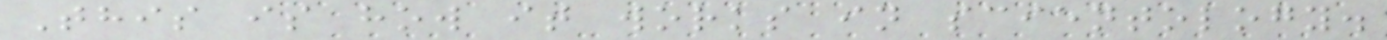This is how it works in scientology.
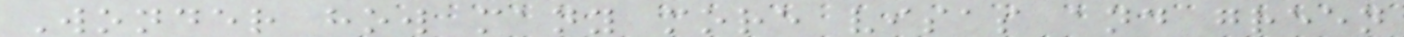Wonder how many more visas and green
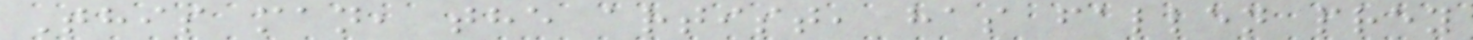This man, the artist, has fallen prey
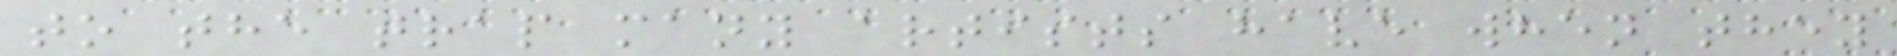to the trap many artists have when they
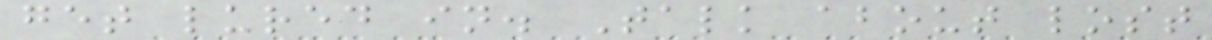get lured in. Talk about lost
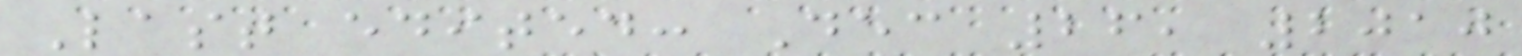Last edited: Dec 26, 2010
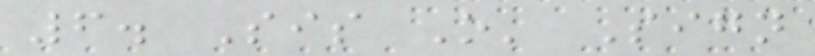6. Sis O' Sign
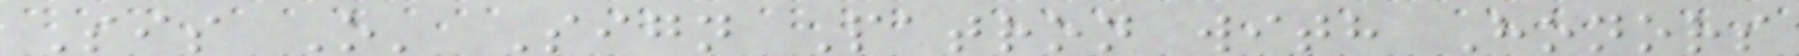Sis O' Sign Patron with Honors
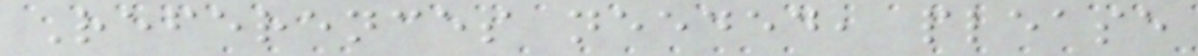References needed, please
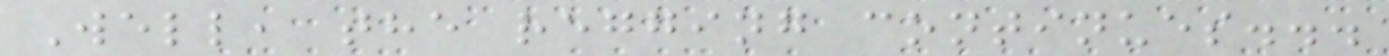Well, the regging continues...
